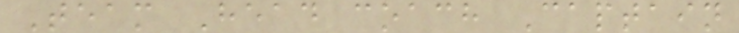Team Head coach Captain
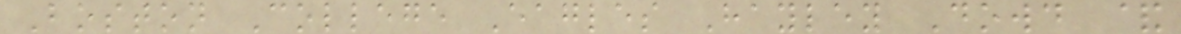Boston College Eagles Hayley Dowd &
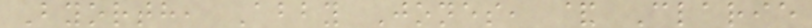Byorth, Abby Jones, & Clarie
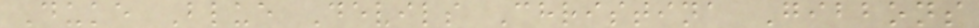Duke Blue Devils Christina Gibbons
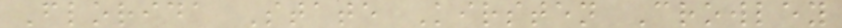Florida State Kirsten Crowley
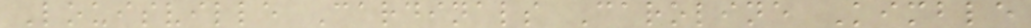Louisville Cardinals Caroline Kimble
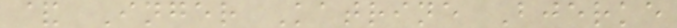& Inger Katrine Bjerke
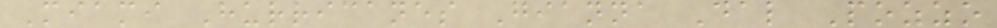Miami Hurricanes Gianna Dal Pozzo
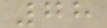78
